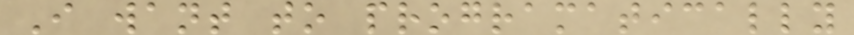I want to programatically
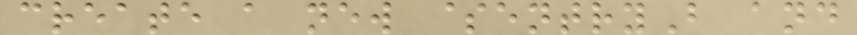create a new $entryB and
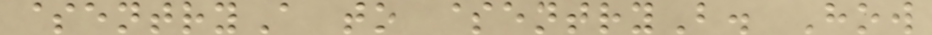$entryA to $entryB. How
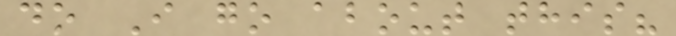do I go about this?
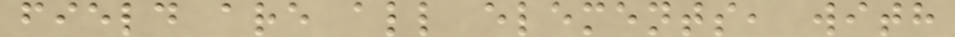field are all elements, with
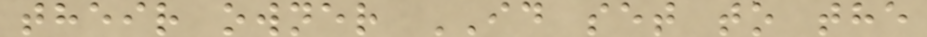their owner ID set to the
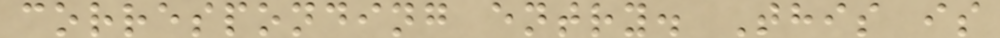corresponding entry. This is
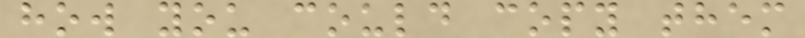how you could copy them
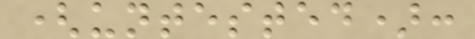(untested):
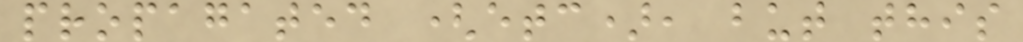propagated (etc), but this
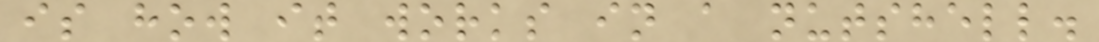is how it works in a nutshell.
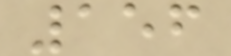156
